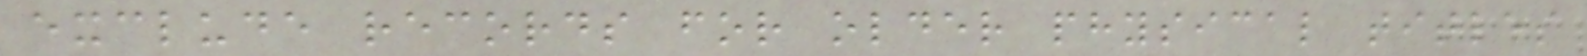exclude records for older physical titles
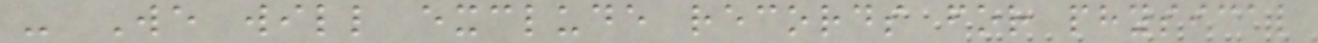- We will exclude records for physical
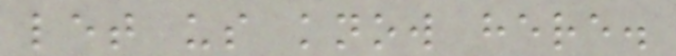let us know here.
